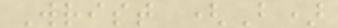Wrist (B)
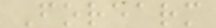Forearm
